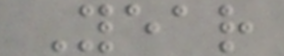Year
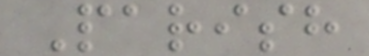Parish
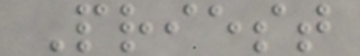Priest
